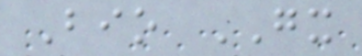Bio GX
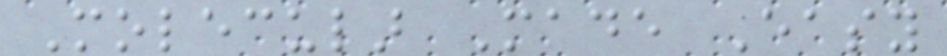Molecular Made Easy
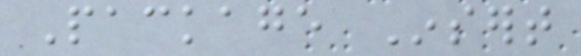Package Insert
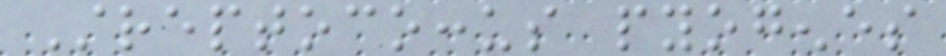Streptococcus pyogenes
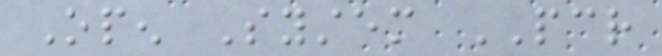Open System PCR
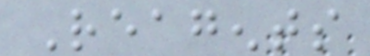Reagents
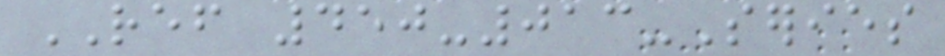REF 450-013-Series
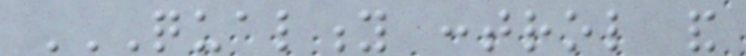QUALITY CONTROL AND
